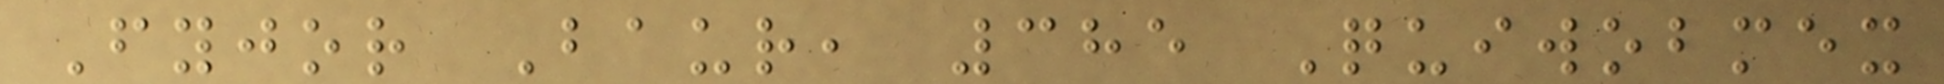Fyjor Baur, 385 Quiwobmex
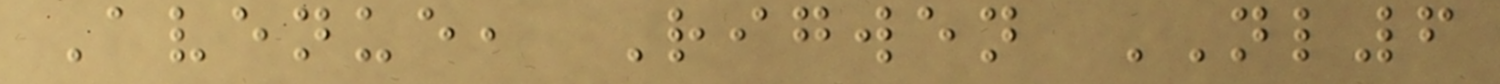Avenue, Rigwen NL6
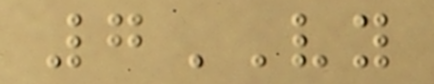7VY
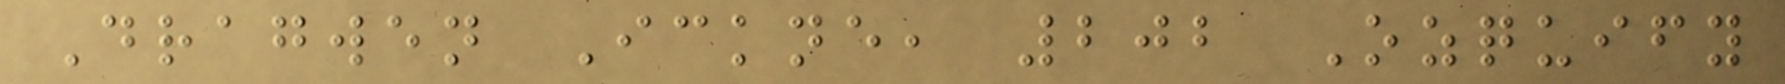Dragwen Ickne, 202 Ozquify
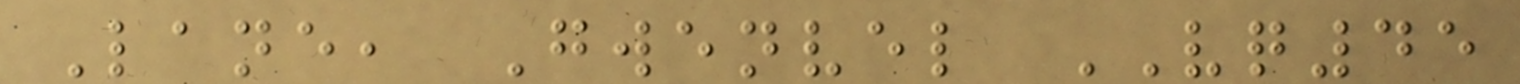Lane, Gwenvel VQ45
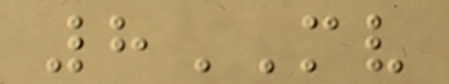8MV
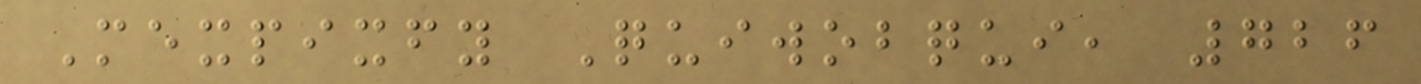Mexpixfy Quiwobqui, 726
